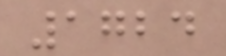1724
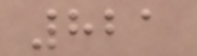821
